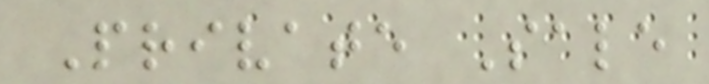Private Sale
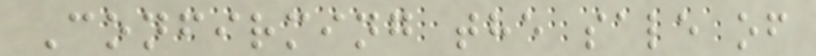Confirming the sale of
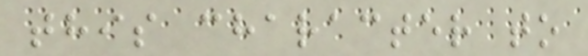this character to
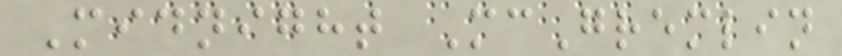Midnight McGremlin
